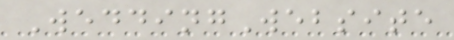WeddingWebsite
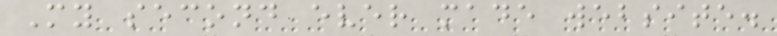My second ever made website.
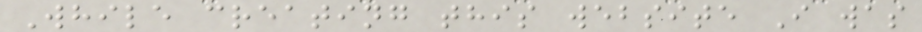While creating this website I was
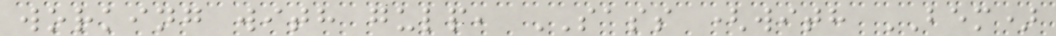working with gulp, SASS (with BEM)
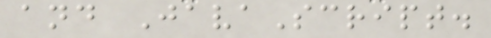and JavaScript.
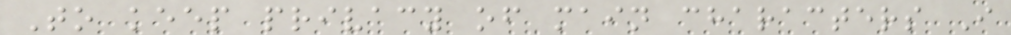To keep privacy of main characters I
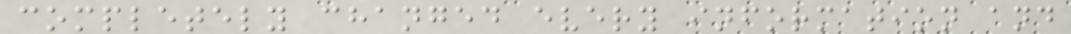completely changed every information and
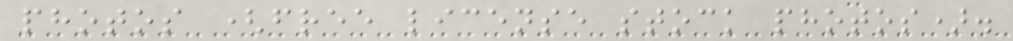photos (free license stock photos).
